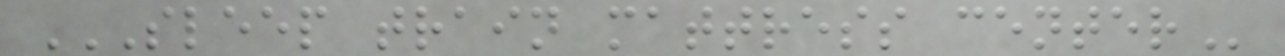SLEEP TRAIN MATTRESS CENTER
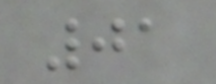01
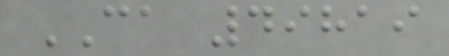CA 49819
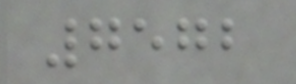7572
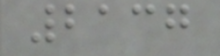2137
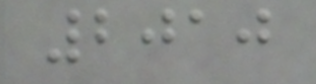2010
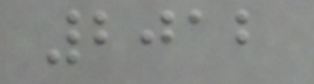2012
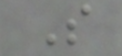S
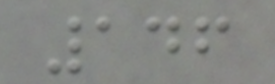146
